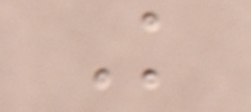K
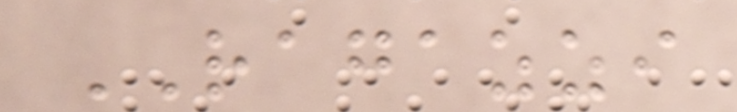RAGAZZI
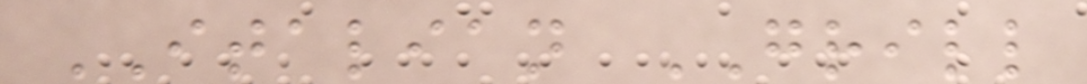ITALIAN GRILL
